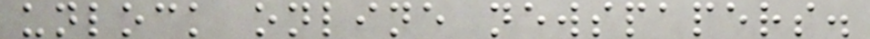unlock online newspapers.
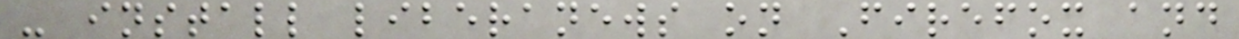- install liberanews on Firefox and
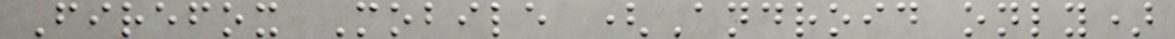Firefox Mobile (Android only)
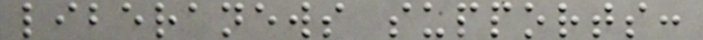liberanews supports:
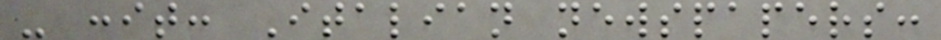- :it: Italian newspapers:
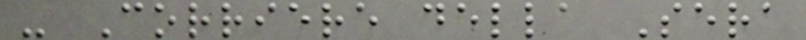- Corriere della Sera
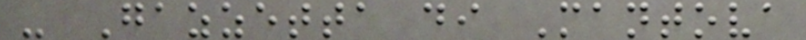- Gazzetta di Mantova
